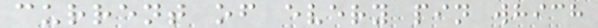current of every pin which
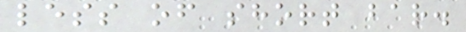less of short bar.
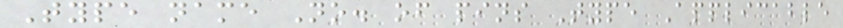Type name No. of pins Type Applicable
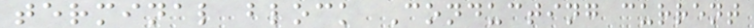terminal block Conducting current
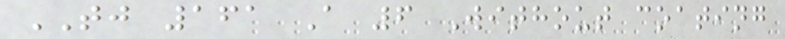TJ 161 A 6 Without coating
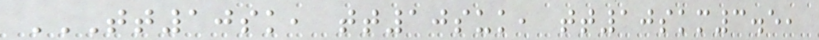TT10SK, TT10SUK, TT10SKM3.5,
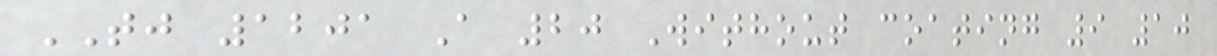TJ 1201 A 20 Without coating 9 10
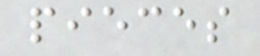pieces
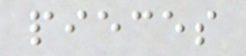pieces
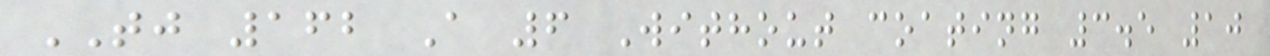TJ 162 A 6 Without coating 3.5 10
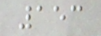153
